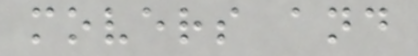movers and
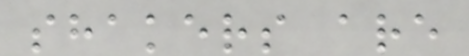shakers are
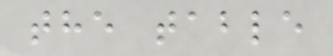the table
